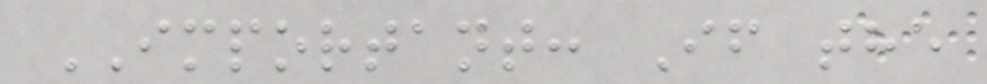IMPORTANT: If the
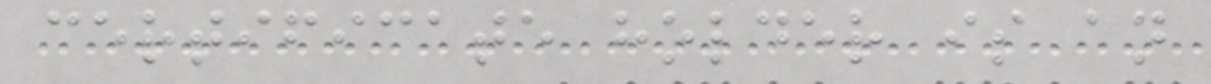certificate holder is an
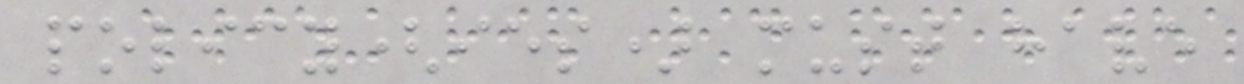policy(ies) must have
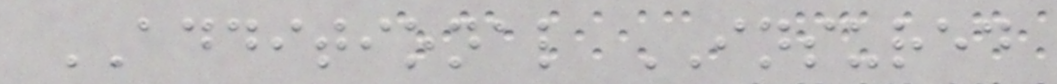ADDITIONAL INSURED
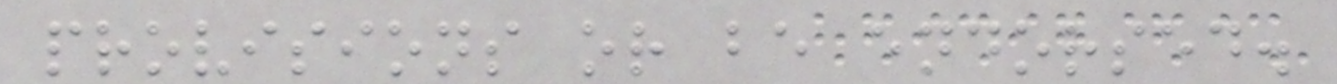provisions or be endorsed.
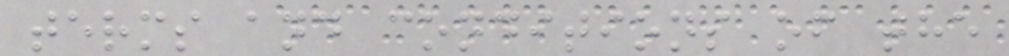terms and conditions of the
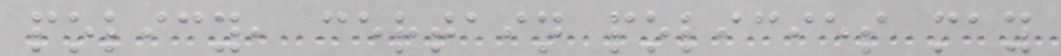policy, certain policies may
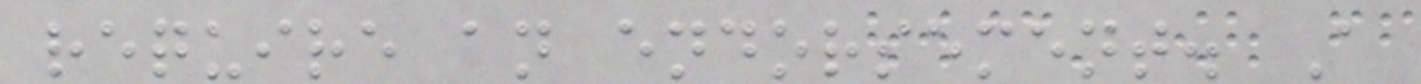require an endorsement. A
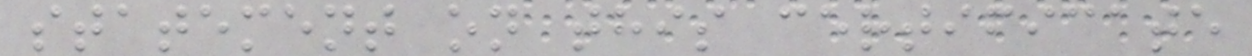statement on this certificate
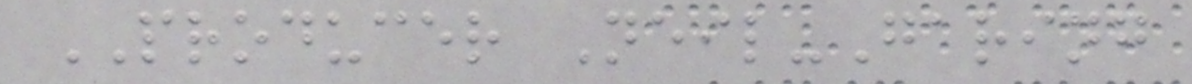PRODUCER Neil-Garing
